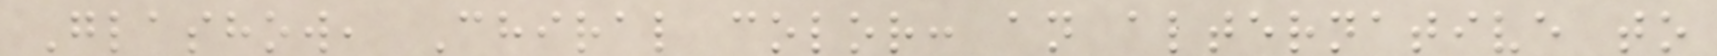Glashow, Chiral color: an alternative to
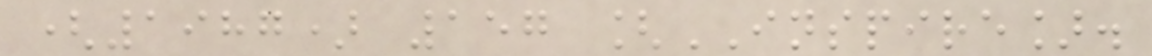(1987) 157 [INSPIRE].
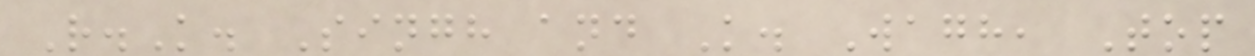R.K. Singh and K. Wagh, Top
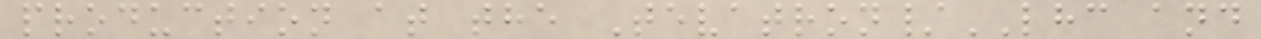production at the Tevatron/LHC and
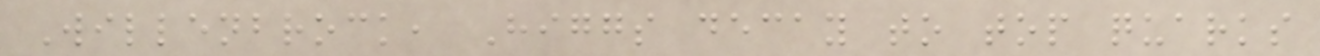Willenbrock, Higgs decay to top quarks
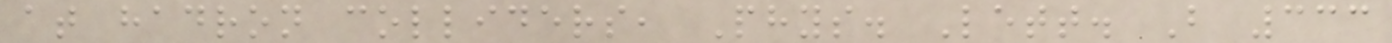at hadron colliders, Phys. Lett. B 333
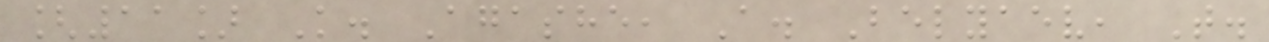[11] K. Agashe, A. Belyaev, T.
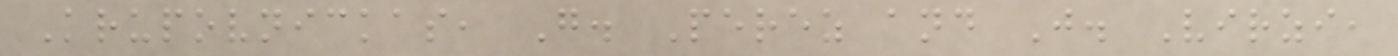Krupovnickas, G. Perez and J. Virzi,
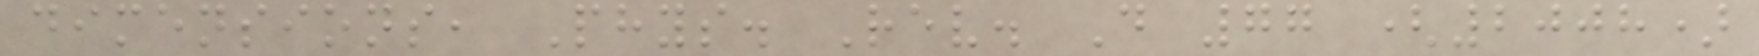dimensions, Phys. Rev. D 77 (2008)
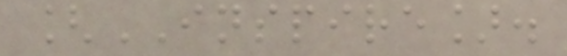[INSPIRE].
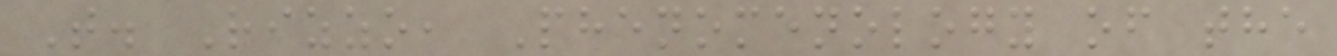T. Rizzo, Phenomenology of the
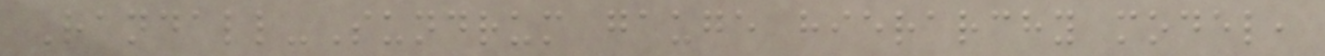Randall-Sundrum gauge hierarchy model,
